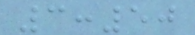3:50
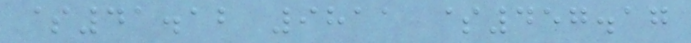$41.12 9811 $457.17
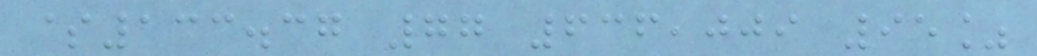$133.37 77 636,009 95%
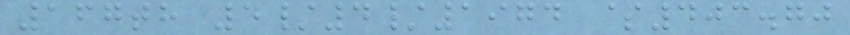167th 4/4/1974 $403.70
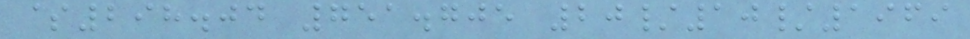$298.04 751.705 20/10/1969
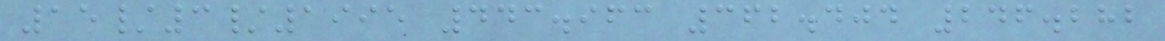15/3/1995 443.963 362.404 246.282
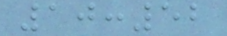10:52
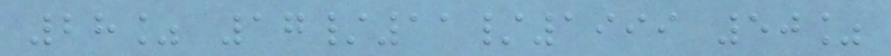28% 17/11/1999 50%
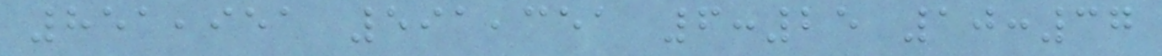851,951 591,351 6:25 10:37
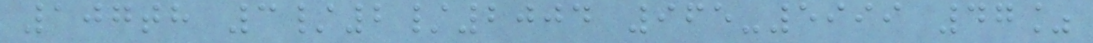107th 3/2/2004 965-5999 47%
